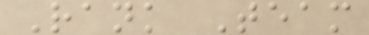Rank Team
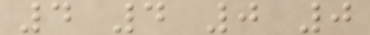4 4 0 0
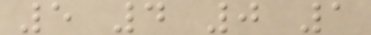5 4 0 1
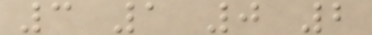3 1 0 2
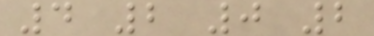4 2 0 2
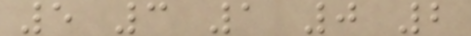5 3 1 0 2
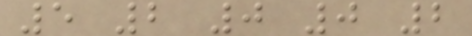5 2 0 0 2
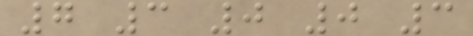7 3 0 0 3
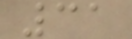31
